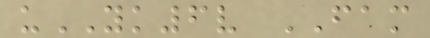uYK6v FAM
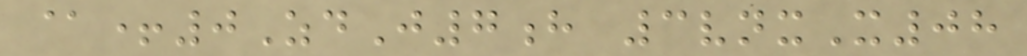@+0ZdJ7h 3vnxX08
